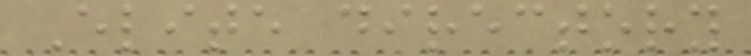Elite directory
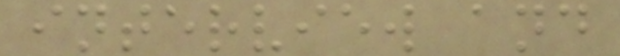interview and
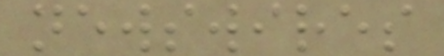newswires
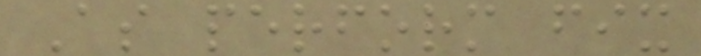As perform fix
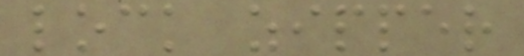lock zipper
